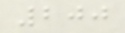200
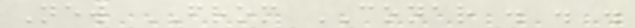New FROM CONAR . . .
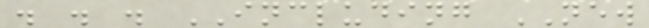. . . INCLUDING NEW
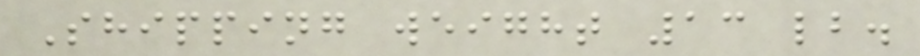Shipping weight 13 lb.
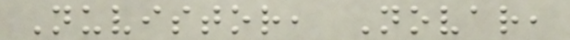Nuvistor, Novar,
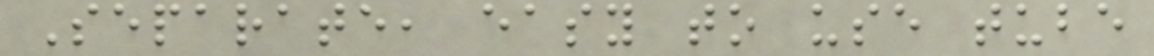Separate, easy to use tube
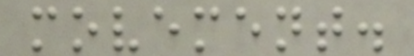movement.
